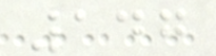147
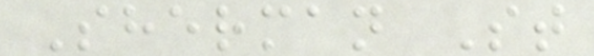Sherman St
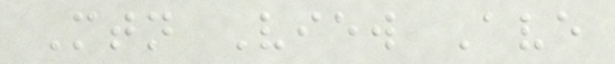Mtn View Ave
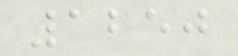1250
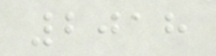2018
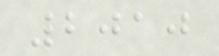2010
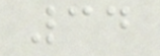34
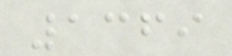1369
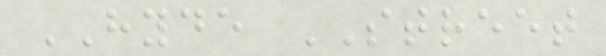HYDE STREET
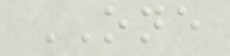ONE
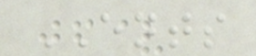ENTS
